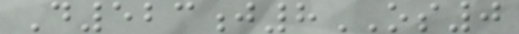D523j8OS0
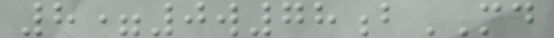8=0w78bMD
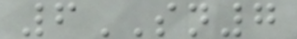6SN7
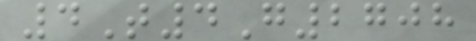4T4G2708
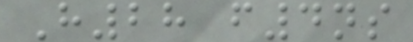H28 f4ns
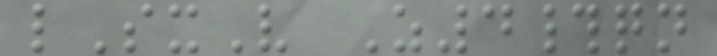lSxV Z4#qn
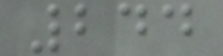244
